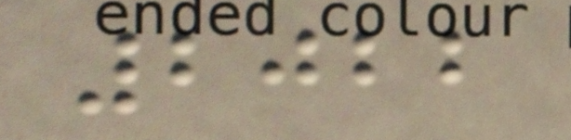2022
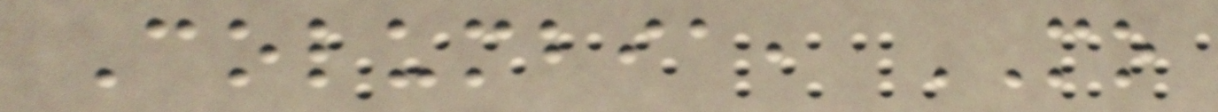Columbia, MO
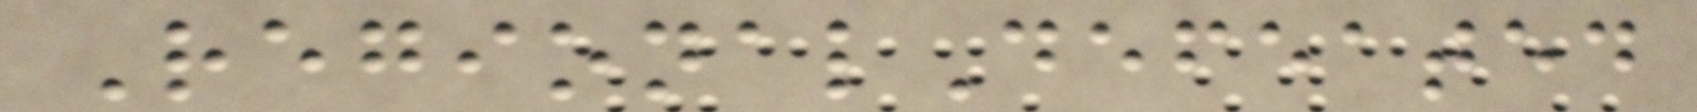RegionalDefeated
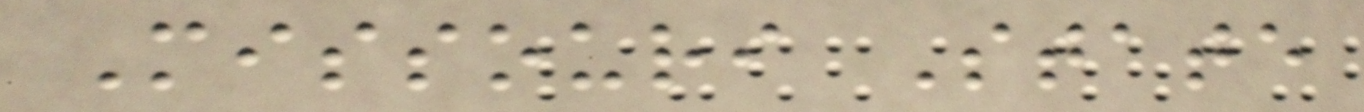Missouri State
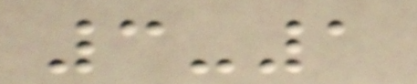3-1
